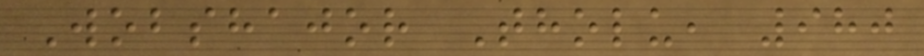Wobshajor Tholu, 980
